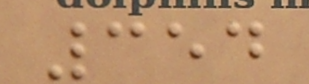354
